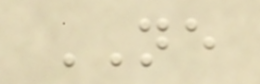NE
